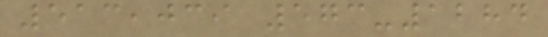513,039 573-1284
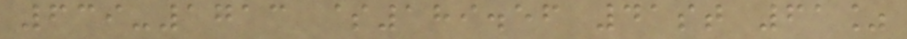639-1713 $189.56 41st 61%
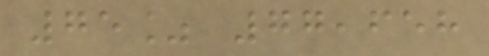75% 77,658
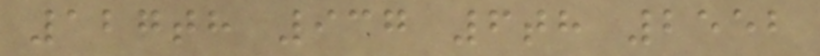127th 937 6th 2552
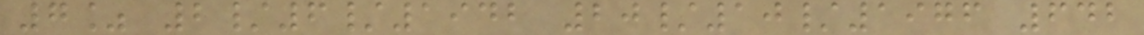7% 2/6/1942 20/10/1976 642
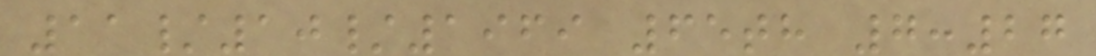11/10/1969 65th 7:27
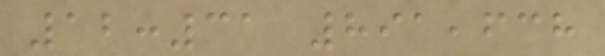12:31 891,638
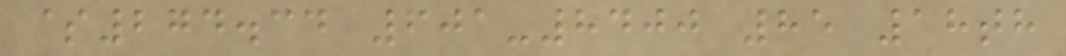$274.34 601-8400 85 18th
